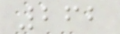262
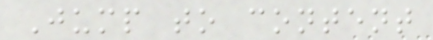Jump to content
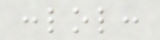:lol:
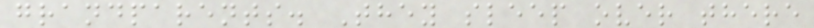grandparents. They sleep over there
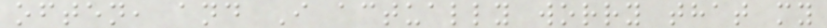often, and I actually worry that my
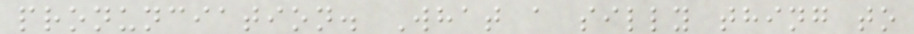pronunciation. What a silly thing to
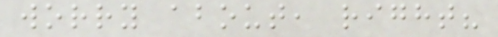worry about, right?
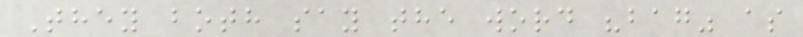They both say the word "bag" as
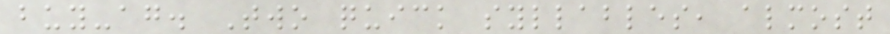buy-ag. Two quick syllables, almost
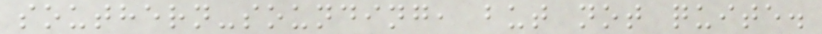southern-sounding, but not quite.
